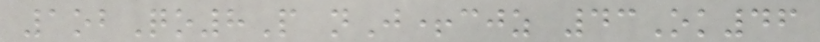1obQo8P nJ+cjz 43Ok46
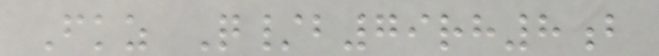Fkz Q/b79rh8b
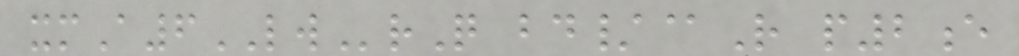xmA6LWrQ bd/@R p2e
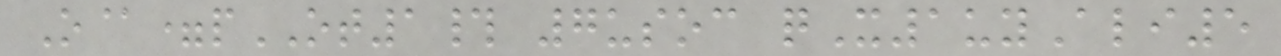O@=pOT1# 7usoc qX1uyAli5
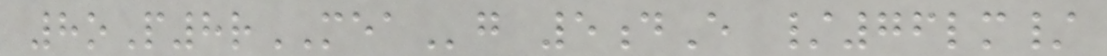8oP8rMEAg 5dE /76lm/
